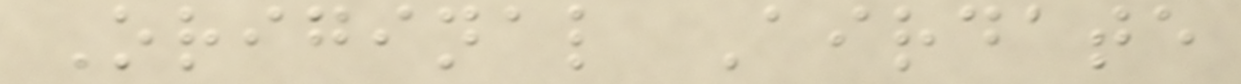Original Airdate
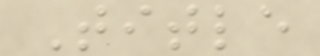Title
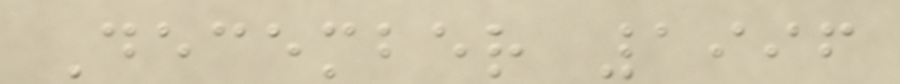December 1996
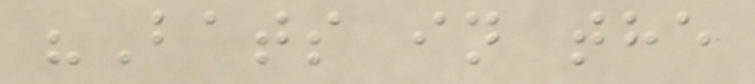"Bats in the
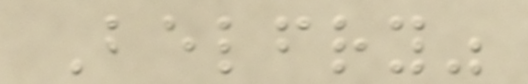Belfry"
